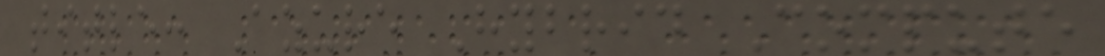title: Azure Hybrid Compute
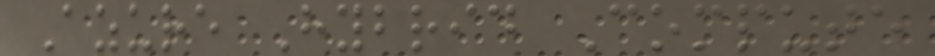Azure Hybrid Compute
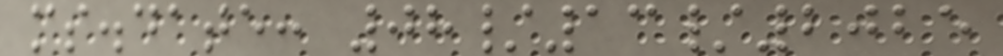ms.date: 08/13/2025
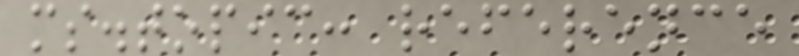ms.topic: reference
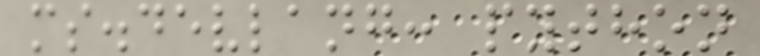ms.devlang: python
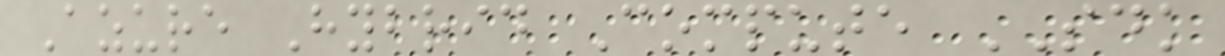Azure Hybrid Compute SDK
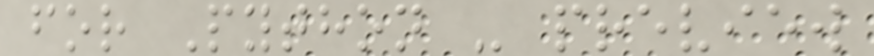for Python - preview
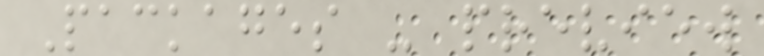Packages - preview
